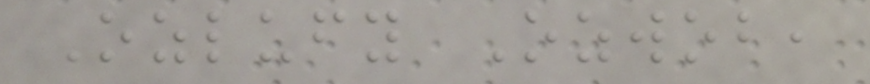Ozlufy Ozwob,
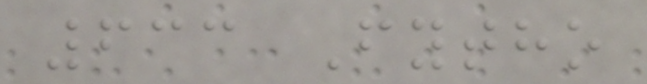633 Fytho
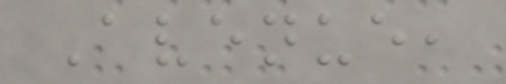Avenue,
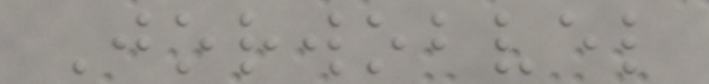Jorwobvel
